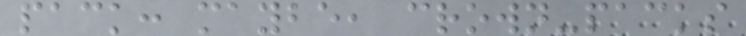pack: maybe, crown-packs
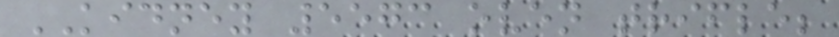KIDNEY 5573 oven trifle;
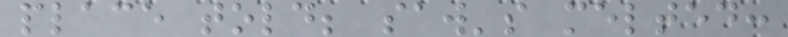place told; saw's melted:
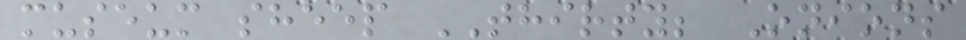museum sheep THIRTY; Onions
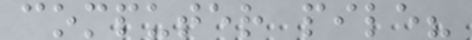computer pile?
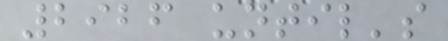2926 until's
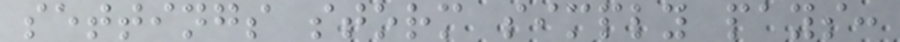settings storm simply pays:
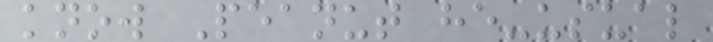know Peanut he-usual
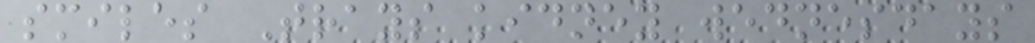smiles Trays kidney wednesdays
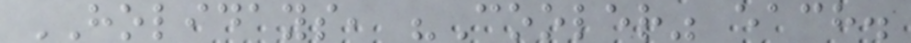HOLIDAYS, "Cooler" each.
